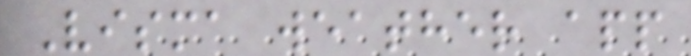Visma weather app
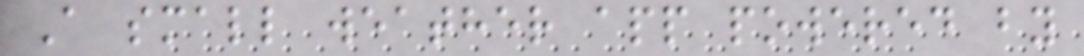A small weather app powered by
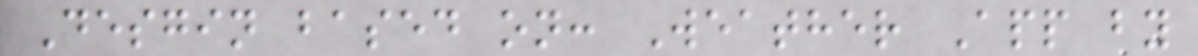Desgin based on: Weather App by
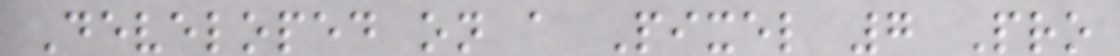Developed on a Pixel 7 Pro
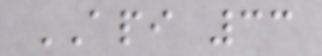API 33
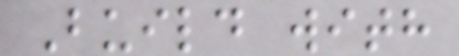Build with
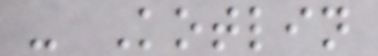- Kotlin
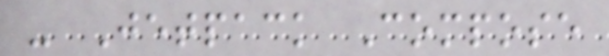- Jetpack Compose
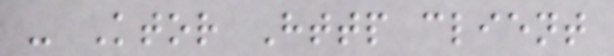- Ktor Http client
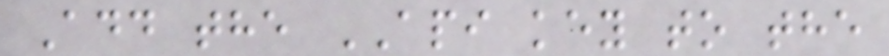Add the API key to the
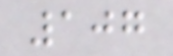107
